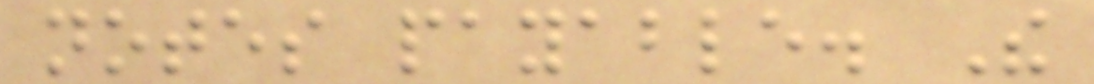notes payable. The
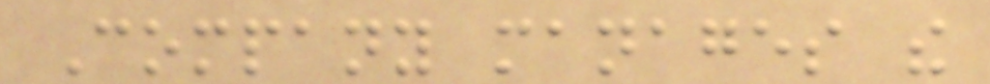Company manages the
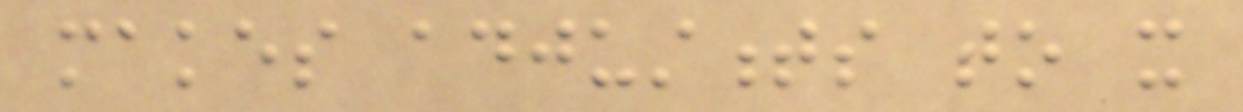makes adjustments to it
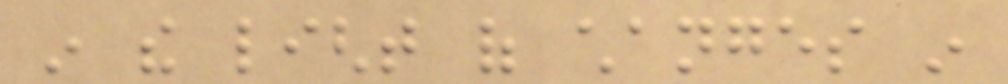in the light of changes in
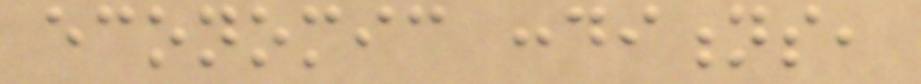economic conditions,
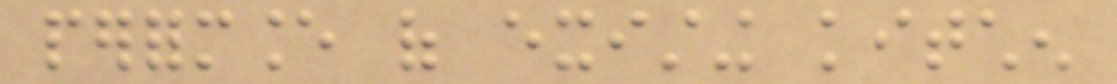performance of existing kitchen
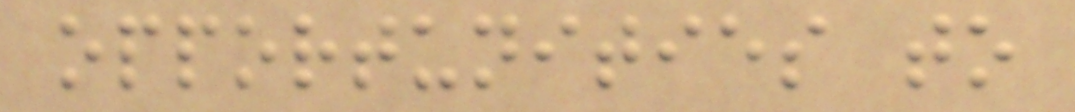opportunities to
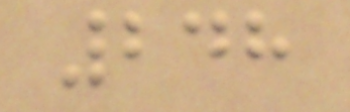248
